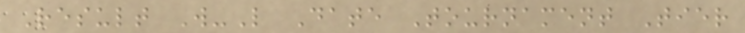Result W-L Date Tournament Tier
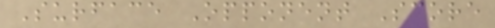Surface Opponent Score
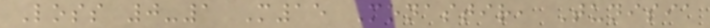Loss 0-1 M15 Monastir, Tunisia
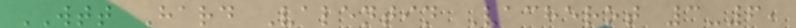WTT Hard Valentin Vacherot 3-6,
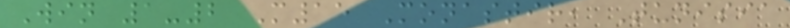Win 1-2 M15 Monastir, Tunisia
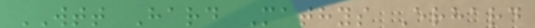WTT Hard Mathys Erhard
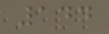144
